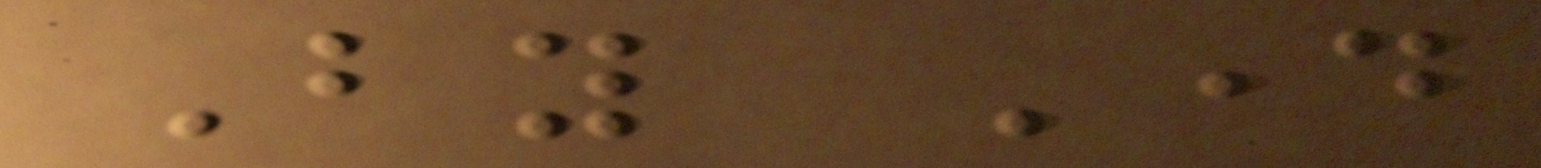By Day
